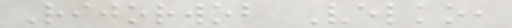Rijorwob Velko,
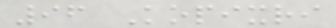96 Kopixri
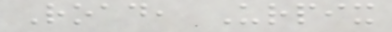Road, Urpix
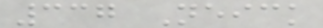337 Neick
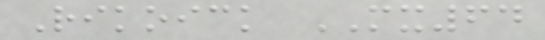Rikoick MX64
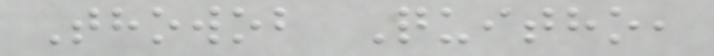Thowob Quitho,
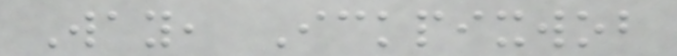Way, Ickpixwob
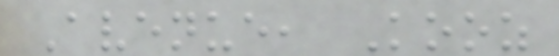Avenue, Kooz
